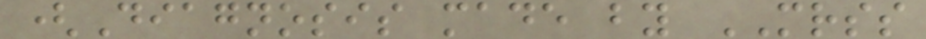(Diagnosis made by MRSS
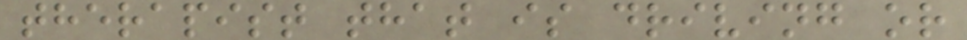therapist that is driving or
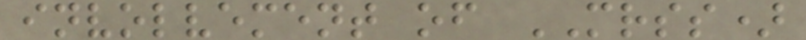involvement of MRSS)
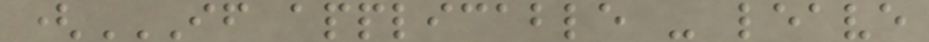(IF APPLICABLE - LEAVE
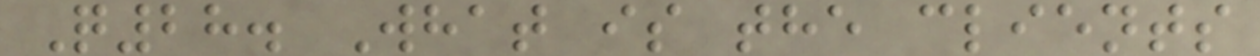Q28. What is the clients
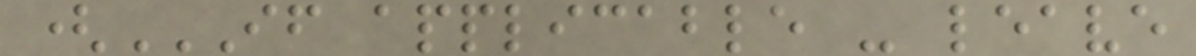(IF APPLICABLE - LEAVE
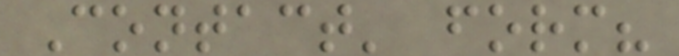Contact' form?
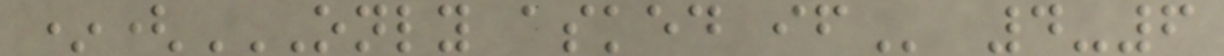*(ONLY ASKED IF 4-6
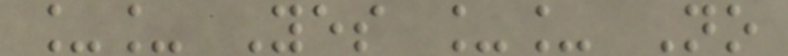__ Yes __ No
